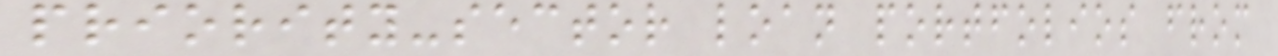priority-sector loan portfolios from
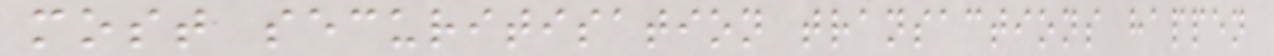most securitisation transactions happen
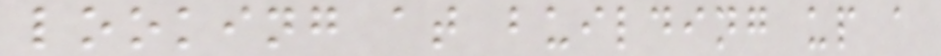looking at building up a
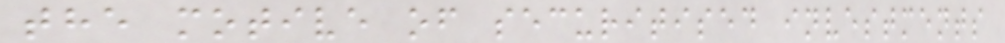the motive of securitised investments
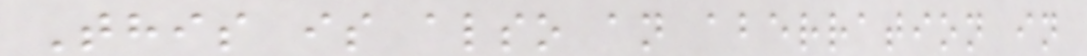This is also an aberration in
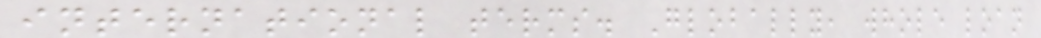international terms. Globally, whole loan
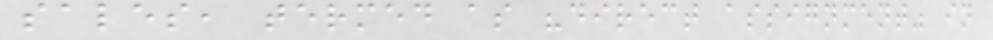sales, termed as "direct assignment" in
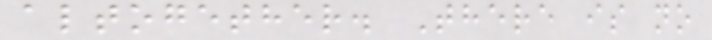altogether. There is no
